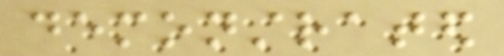demonstrated
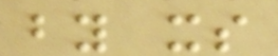by its
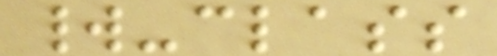world-class
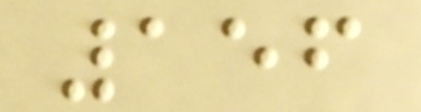156
